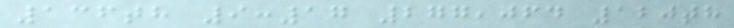136th 9:17 277,064 120th
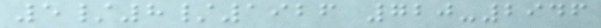5/8/1926 720-2946
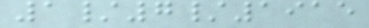1/7/1915
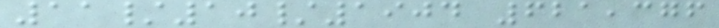11/10/1904 621,376
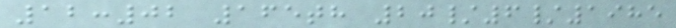12:02 165th 20/6/1985
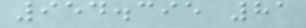954.395 81
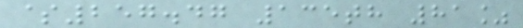$257.47 135th 81%
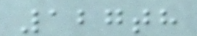127th
